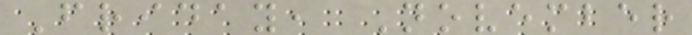Friday, November
